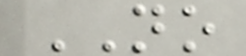NO
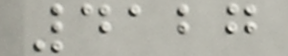4127
